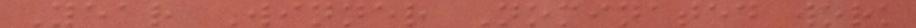Year Winner Nominated work
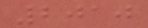2010
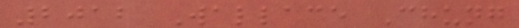2012 Wallace Chung
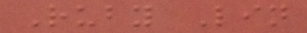Ruby Lin
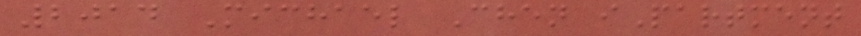2014 Michael Chen iPartment
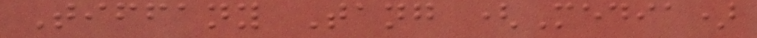Tiffany Tang (Media)
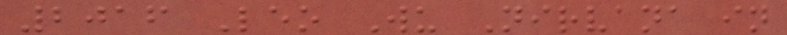2016 Leo Wu Nirvana in
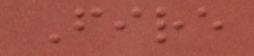Fire
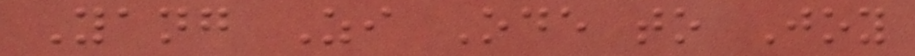Yang Zi Ode to Joy
